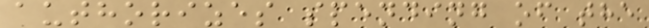authorizes spending of the
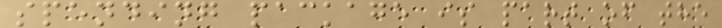spending package is part of the
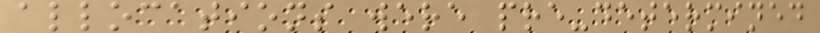allocations were pre-determined
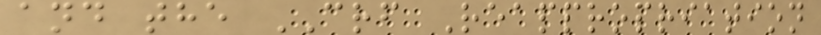and the CRF Reappropriation
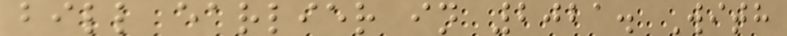bill earlier in 2021. With
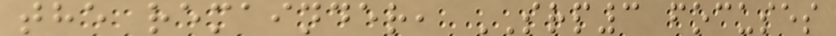the remainder, SRP3 focuses
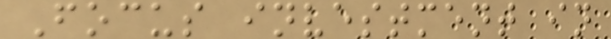Focus investment in
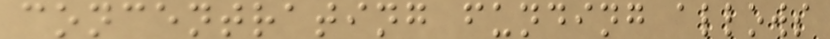concentrating funding allows
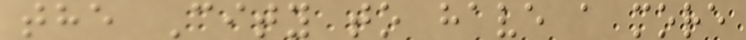the City to have a more
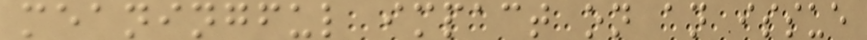meaningful impact on an issue
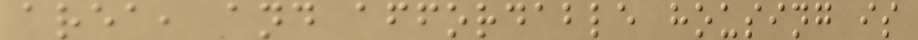area, and affordable housing is
